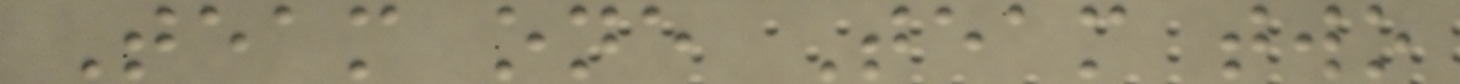Team one Team two
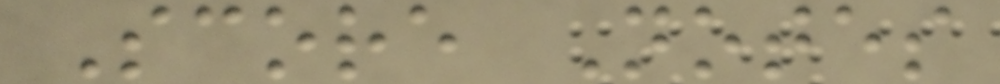Score Notes
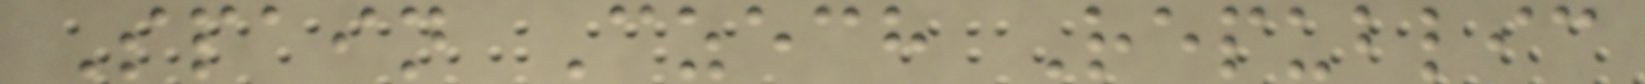Spain Czech Republic
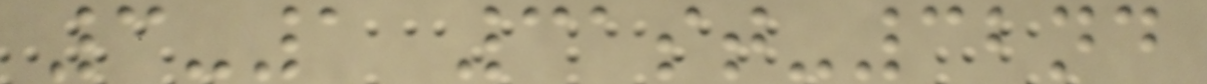3-1 31st-32nd
